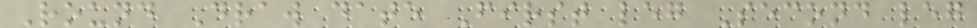Round Draw date First leg Second leg
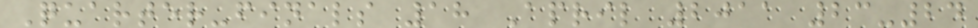Quarter-finals 18 April 2011 23-24
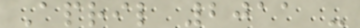April 2011 -
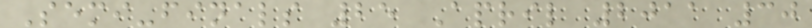Semi-finals 25 April 2011 30
